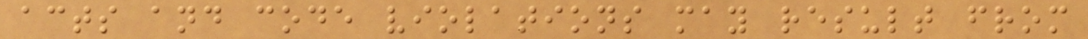acts and code violations may result from
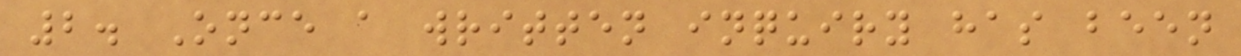2. Once a written inquiry has been
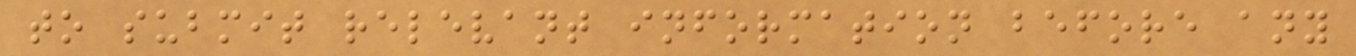to submit relevant information before any
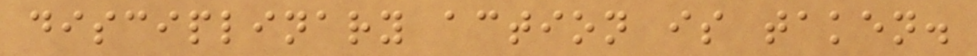disciplinary action is taken.
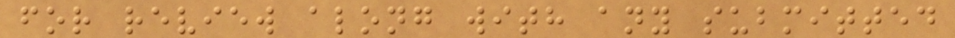for review along with any submitted
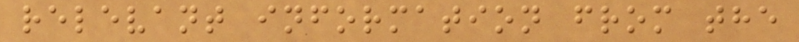relevant information from the
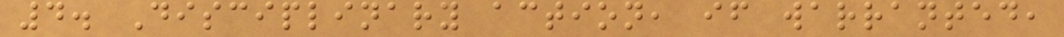4. Disciplinary action, if warranted,
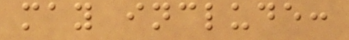may include:
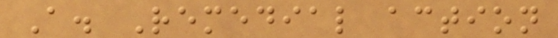A. Remedial action
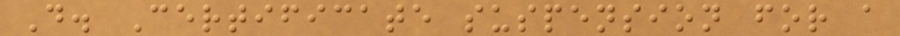D. Certificate suspension for a
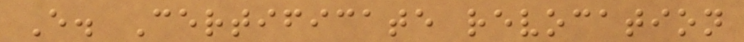E. Certificate revocation
